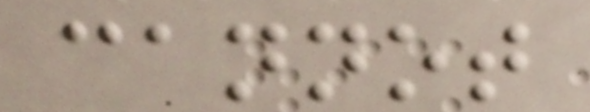cannot
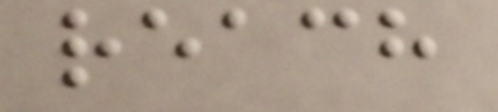reach
